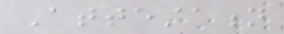Attestation
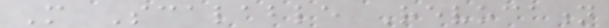More Scalable Revocation
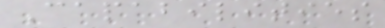Capabilities
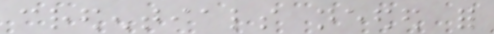credentials needed for
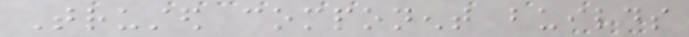Trusted component builds
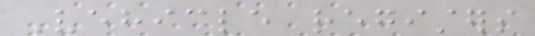Vehicle registers
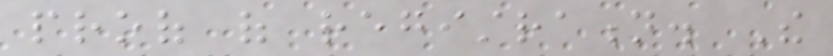proof of registration. The
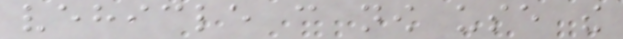vehicle can now use the
